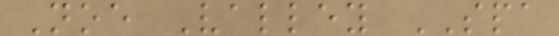Noe Valley SPA
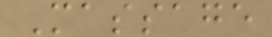Massage
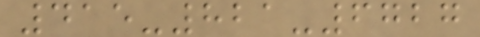415-821-6727
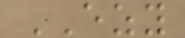EZY
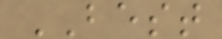BEST
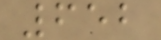652
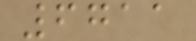6711
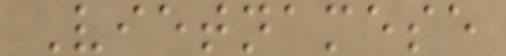Vietnamese
